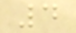4
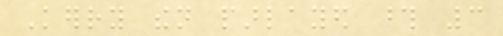Kerry then parlayed those 3
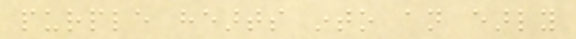purple hearts into an early
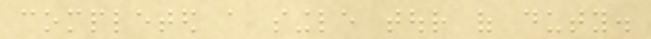completed a single tour of duty.
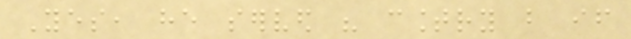Yes, he served his country but if
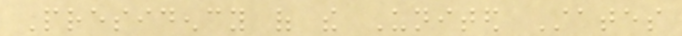Presidency of the United States
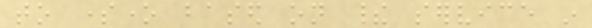to someone based on their service in
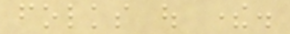folks out there.
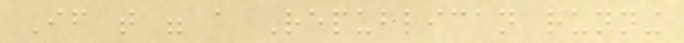If that were a Republican running
